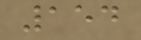154
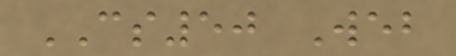CS50 Web
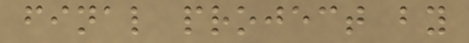final project by
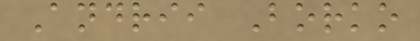Andrii Borko
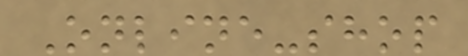Online-shop
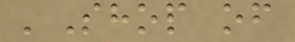'Shop of
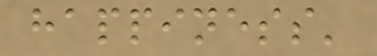happiness'
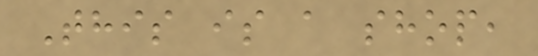This is a shop,
